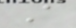A
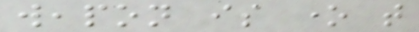weapon is one that
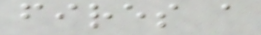fires a
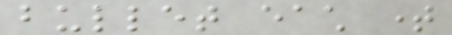bullet each time
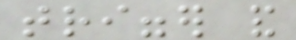trigger and
